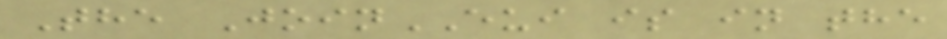The JoinEUI is in the
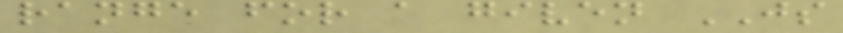range for a given JS
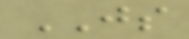JS
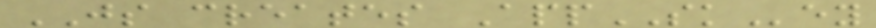JS creates AppSKey
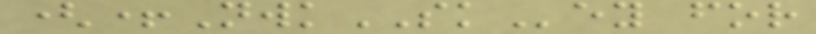(+NwkSKey for
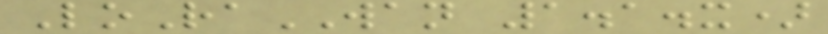LoRaWAN 1.1.x)
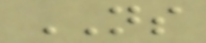NS
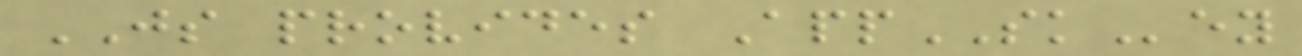JS provides AppSKey
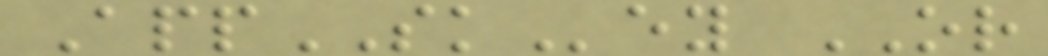AppSKey OR
